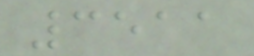3511
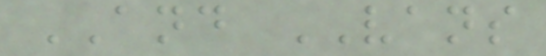AND VANS
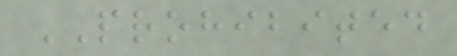PROHIBITED
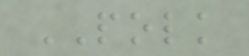POLK
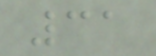31
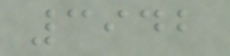3942
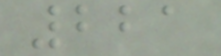221
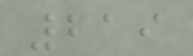219
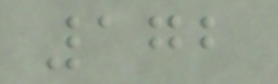172
